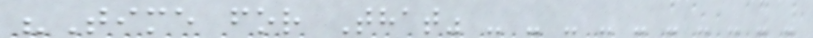"Time for That" - - - - - - - - - -
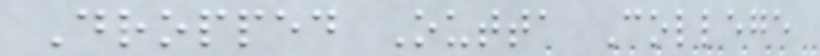Dropped Outta College
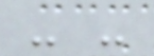- -
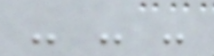- - -
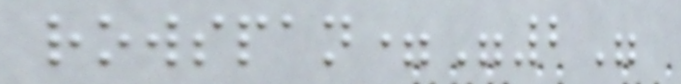rowspan="2"
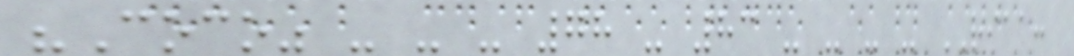"Coco" - - - 78 - 83 - - - - RIAA:
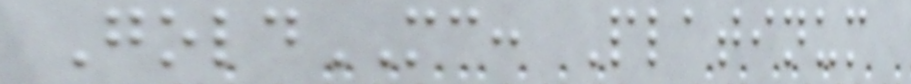GoldMC: Platinum
